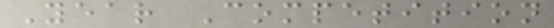Year Competition
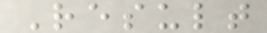Result
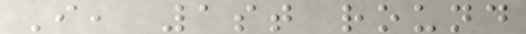I, 1st round
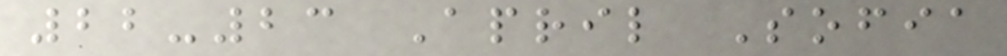22-23 April Sofia
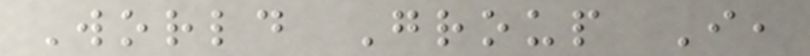World Group I,
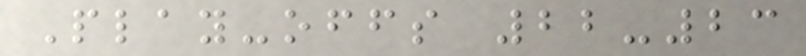Play-offs 22-23
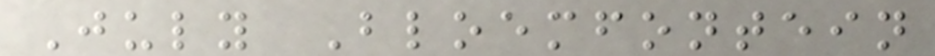July Bloemfontein
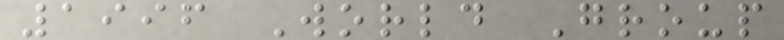1996 World Group
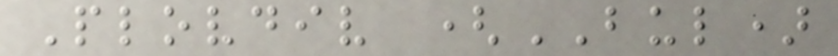Plovdiv (BUL)
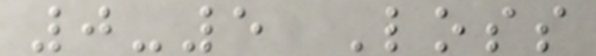0-5 Loss
